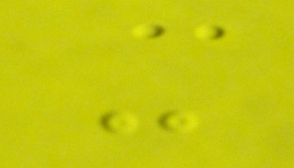-
